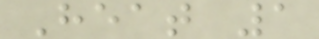Heat 1
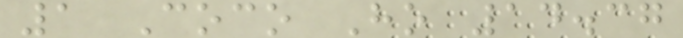1 Coco Ho 14.37
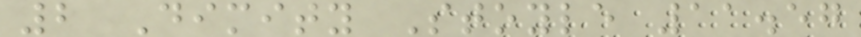2 Dimity Stoyle 11.57
